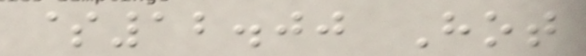$12.00 Hot
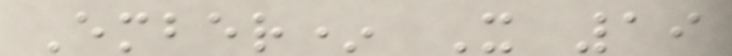Ember* X 19
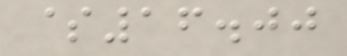$16.00
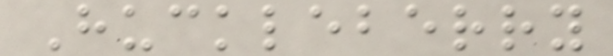Huckleberry
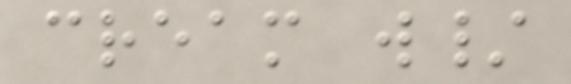cream w/
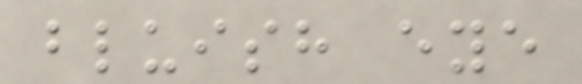bluish eye
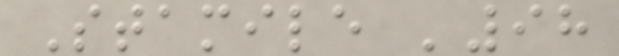Stamile '98
